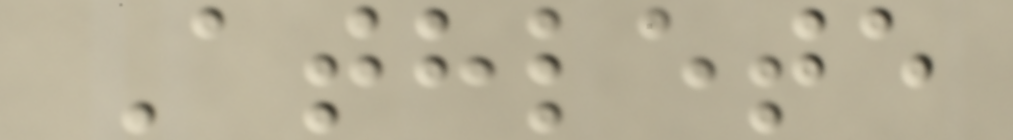Athlete
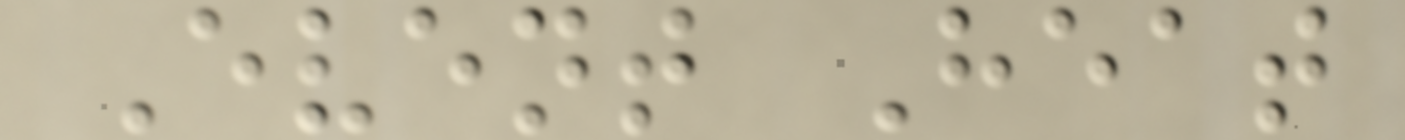Event Heat
